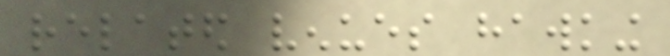related venues hawking
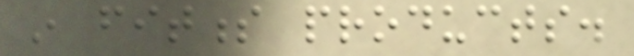in fitness products.
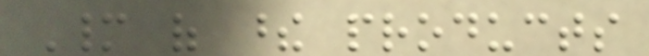Many of these products
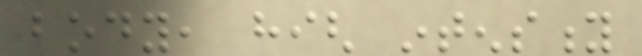body, high intensity
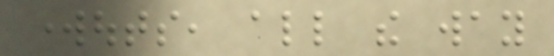workouts, all the way
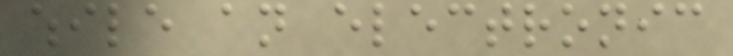while an electronic
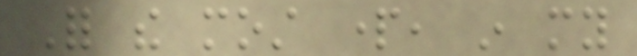For the most part, in my
